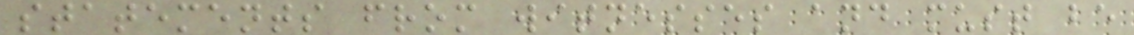statements from witnesses and must be
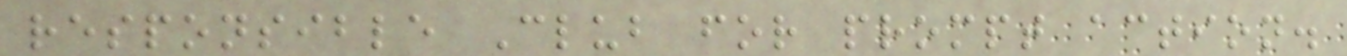responsible Club for prompt action.
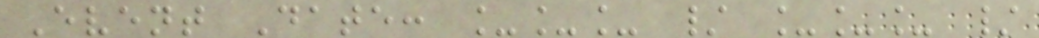Event Date: ___ / ___ /
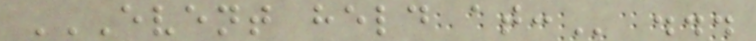EVENT HELD AT: ...
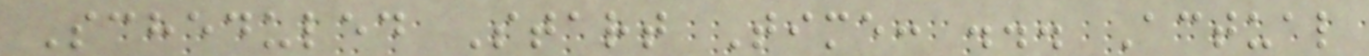Scheduled Start Time: ... Actual
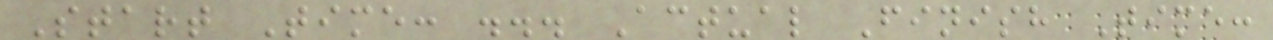Start Time: ... Actual Finish Time:
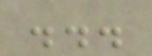...
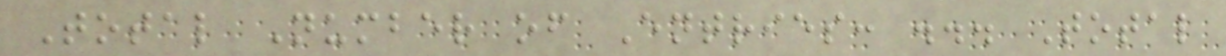Total Number of Entries: ... Total
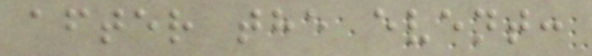after the event:
